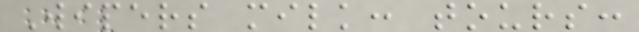Wipers milk: tours:
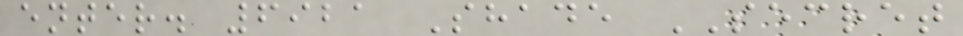enter. 6921 Shade SECRET
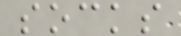socks
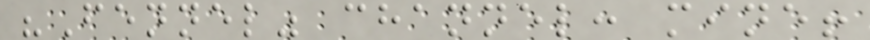"Fennel" channel: mine!
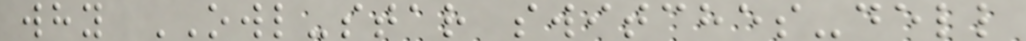why OWL-star switches-dell
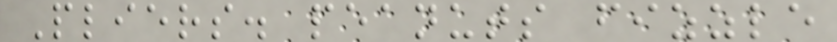Pliers. peanuts fizzle
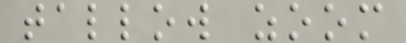tallow zoom
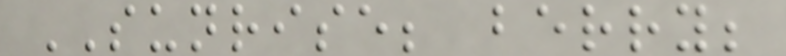SUNRISE; berry;
